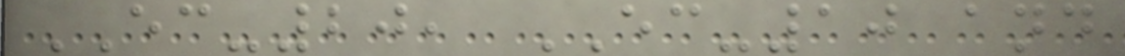EC-20, EC-10 and
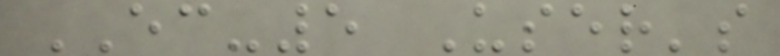EC-5 User's
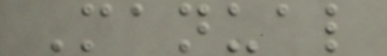Manual
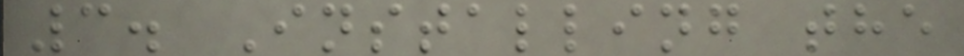3. Installing the
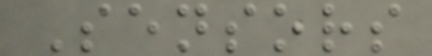Sensors
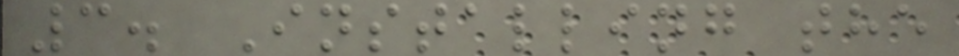3. Installing the
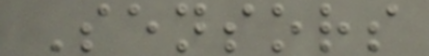Sensors
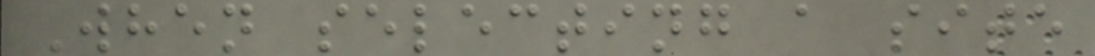When selecting a site
